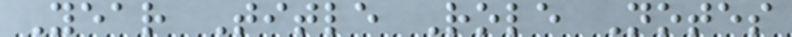Year Title Role Notes
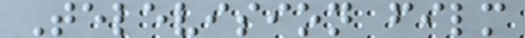Television film
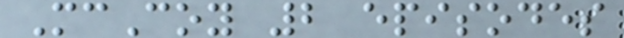McCoy 2 episodes
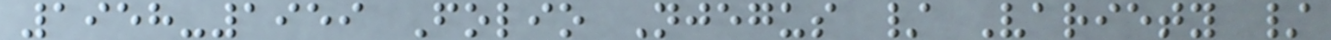1958-1959 Folio Njegus / Variety /
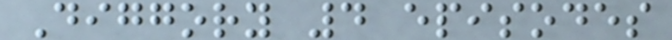Diggory 4 episodes
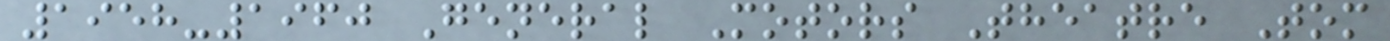1958-1960 General Motors Theatre Tom
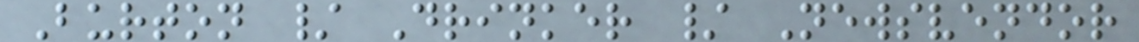Burton / Drinker / Newsvendor
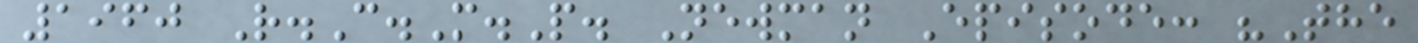1960 R.C.M.P. Newman Episode: "The
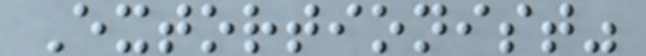Extortionist"
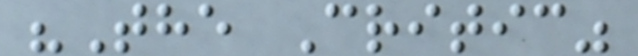"The Critic"
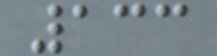133
